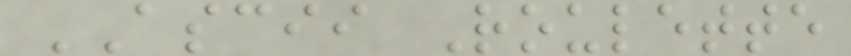ASCII Roulette
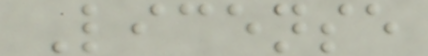License
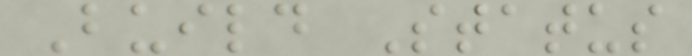Build Status
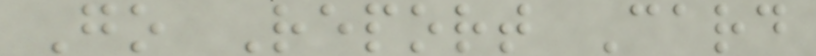Go Report Card
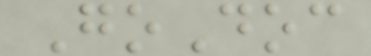GoDoc
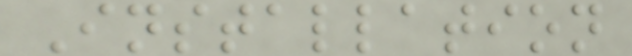Installation
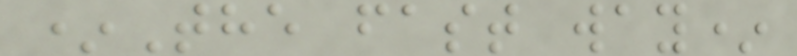*The fast way*
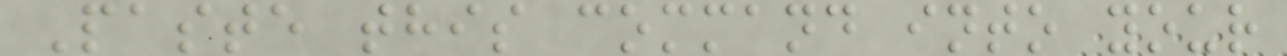Paste this command into your
